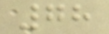78
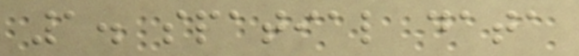1. spatial data
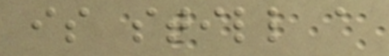is still a
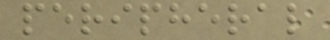peripheral
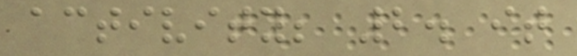activity; 2. it
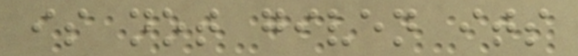is not given its
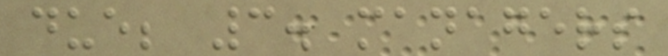due; 3. managers
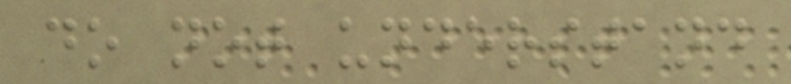do not understand
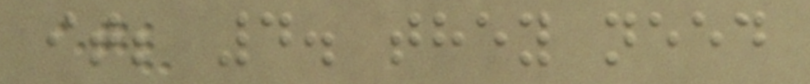it; 4. they need
